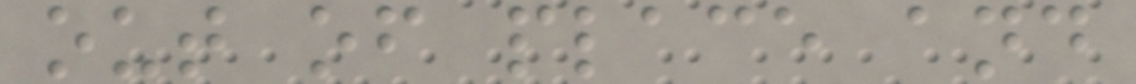out of place and
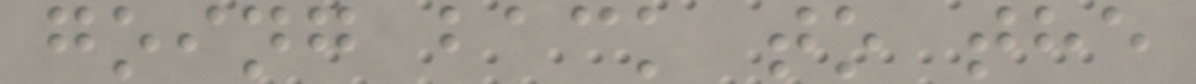going back to the
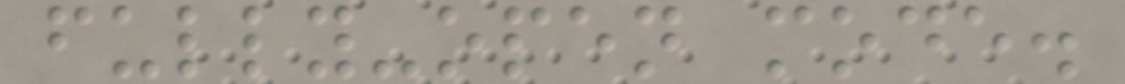fully-open mode.
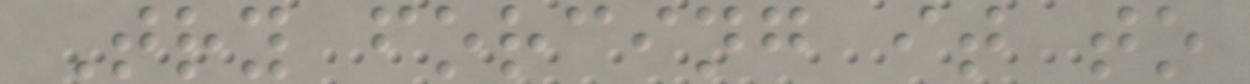Try forcing it to
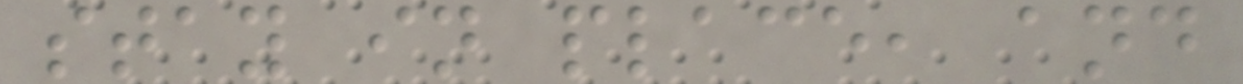stay in place, and
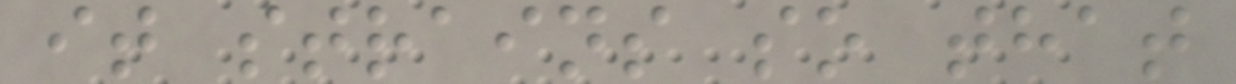it strains so that
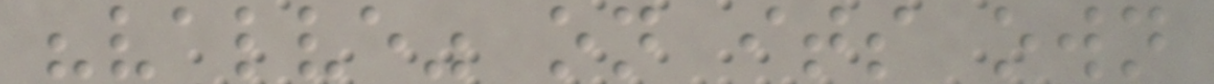"valve" on its own
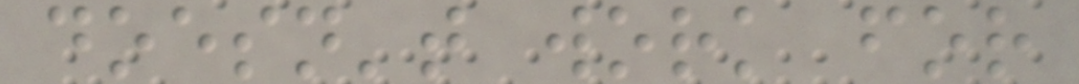doesn't work for
